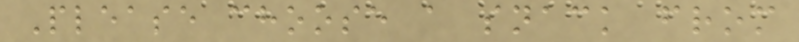Please choose a snack from
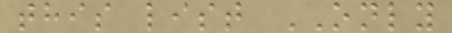this list ONLY
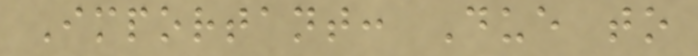Important: Due to
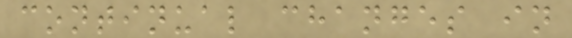continual changes in
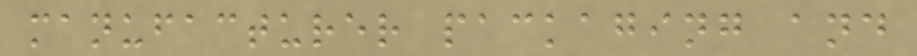manufacturer packaging and
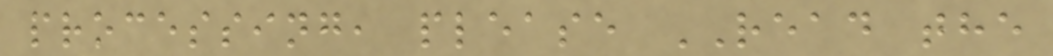processing, please READ the
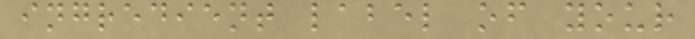ingredient label of your
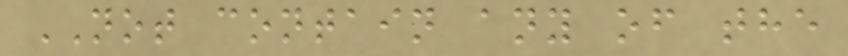NOT contain any of the
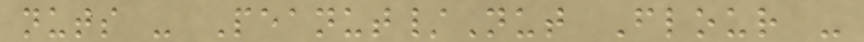nuts - Peanut/Nut Flour -
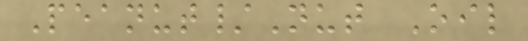Peanut/Nut Oil
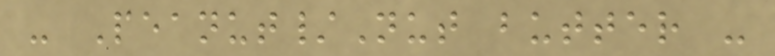- Peanut/Nut butter -
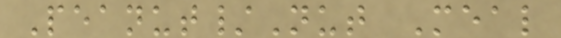Peanut/Nut Meal
